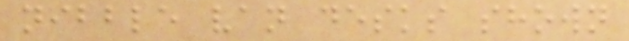nibble van desks shown
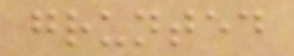grunted
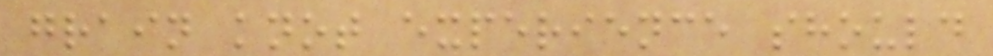grain knot experience should
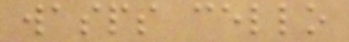wasps cello
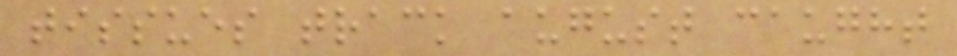tissues track august caught
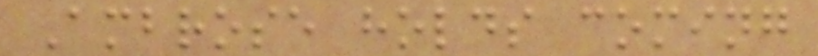Ambrose holds coming
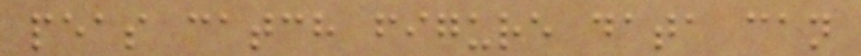peas catch figure data can
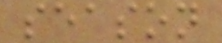season
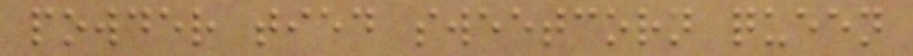powder tied sweetcorn queen
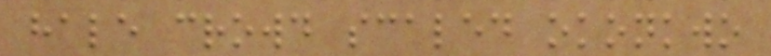hale crowd scaled okonkwo
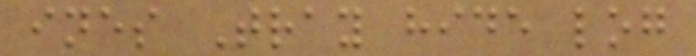ines Tray hide log
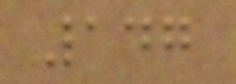147
